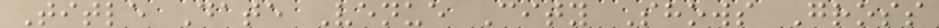Title Date Venue City Shows Gross
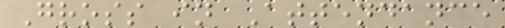Gross in Attendance
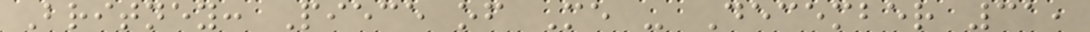Britney: Piece of Me - December 31,
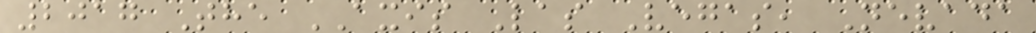2017 The AXIS Las Vegas, Nevada
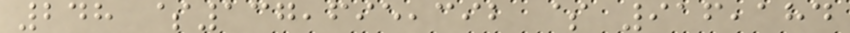248 $137,695,392 $ 916,184
